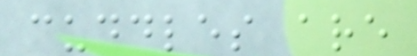cuddles are
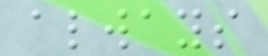always
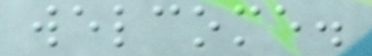welcome.
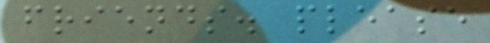friends. please
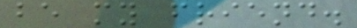be my friend.
